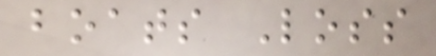boats Loss
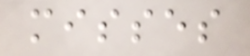misses
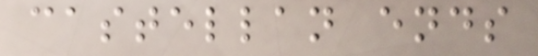castellan ends
